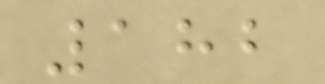182
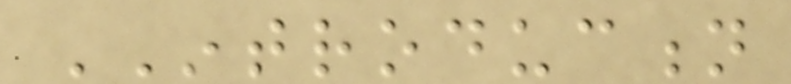INTRODUCTION
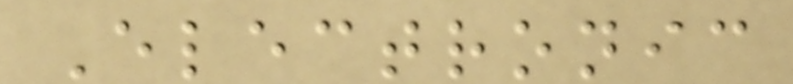Electronic
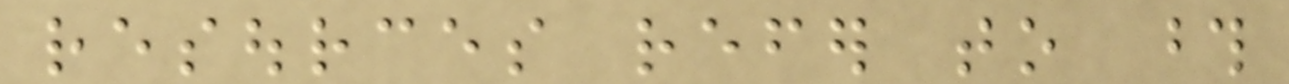resources refer to those
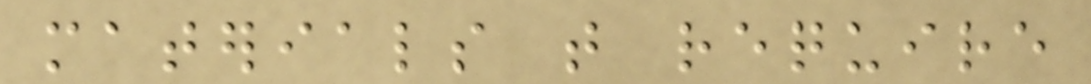materials that require
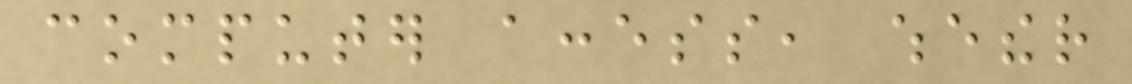computer access, whether
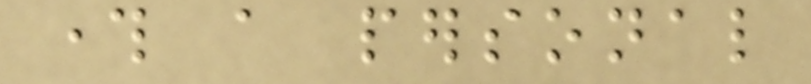through a personal
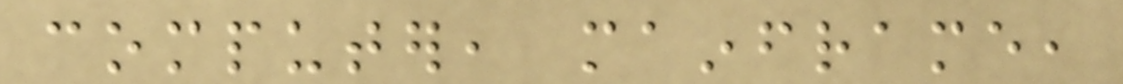computer, mainframe,
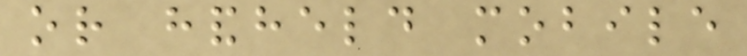or handheld mobile
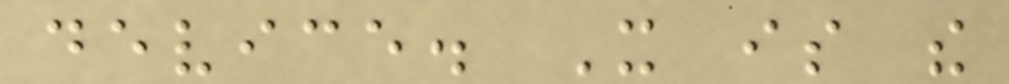device. It is the
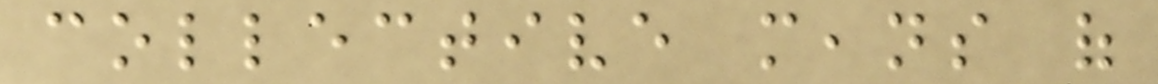collective means of
